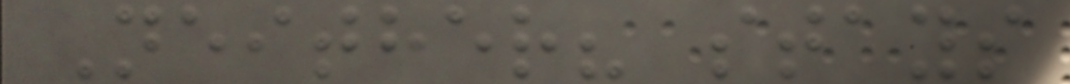Neither? stays
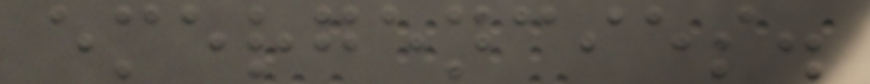emergencies.
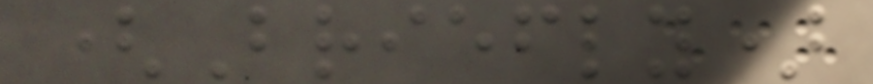(Briefly)
